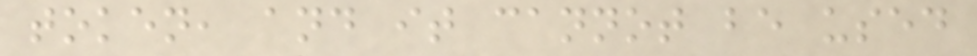token, and it cannot be used
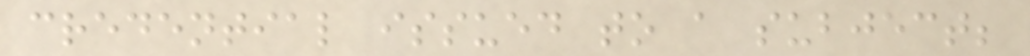credential issued to a subject;
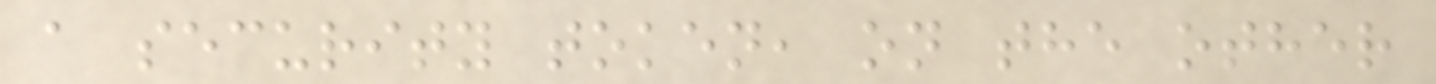a security token, on the other
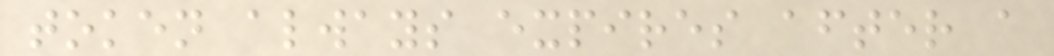token always expires after a
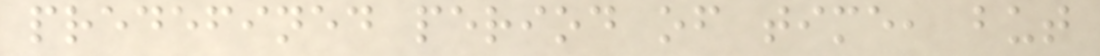predefined period of time, but
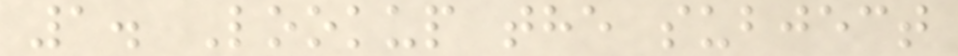1. Lookup the subject
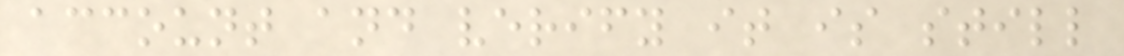account and verify it is still
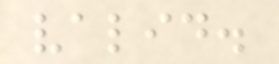valid.
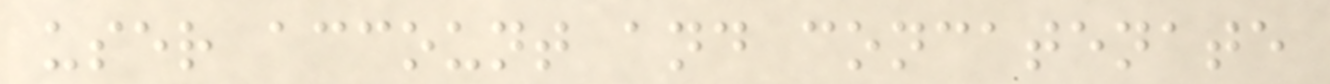user account and concatenate
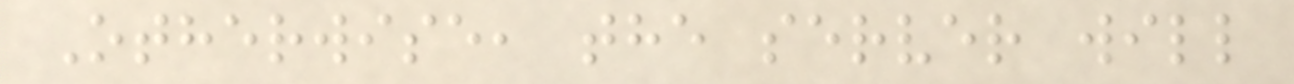Otherwise, the server will
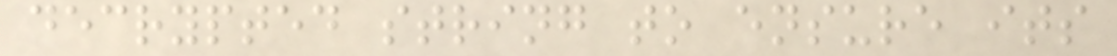decrypted string to ensure its
